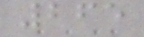265
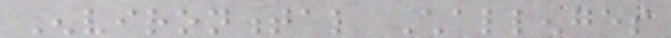Environmental Challenges
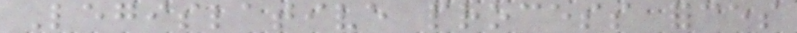Legislative process forces
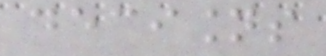decisions
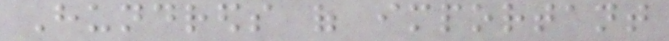Hundreds of important
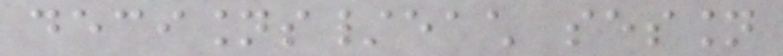decisions/each session
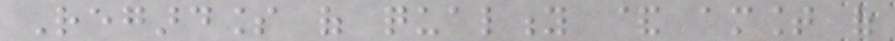Regardless of quality & amount of
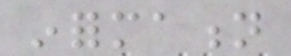information
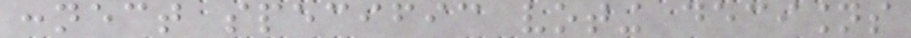connect specific voting decisions
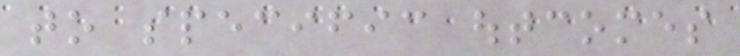to specific outcomes
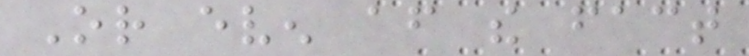Or even after the fact
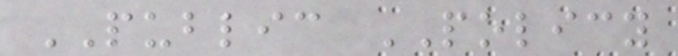PUBLIC POLICY
